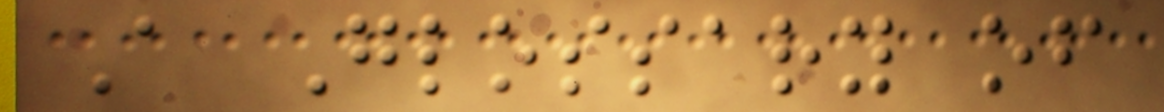A Glossary of
